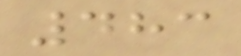483
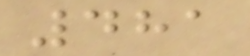481
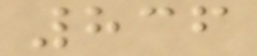836
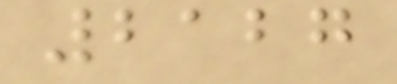2127
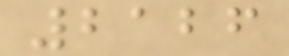2126
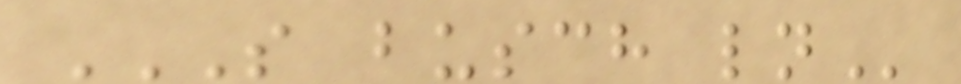S BUSCH LN
